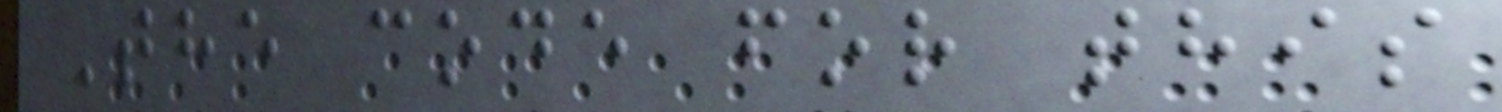The code for this
